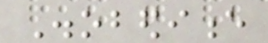Disobedience
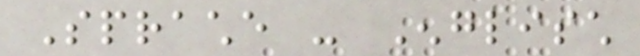Sprache - Englisch
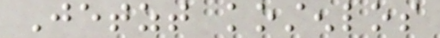Jetzt kostenlos
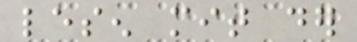lesen mit der
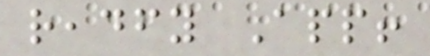readfy App!
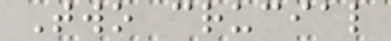Two crucial
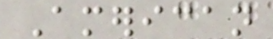American
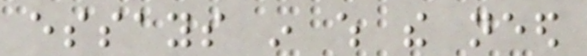essays in which the need
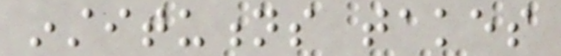institutions takes
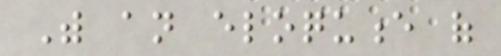With an eloquence of
